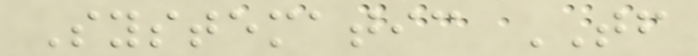Systematic TF
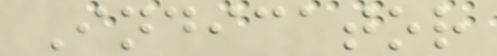Indicator
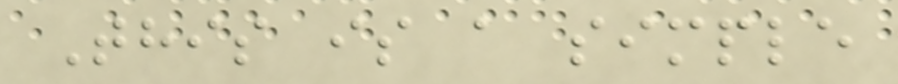This is a simple
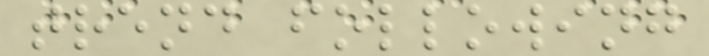trend following
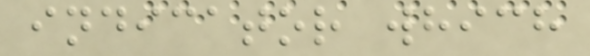indicator which
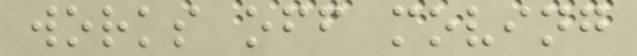works off moving
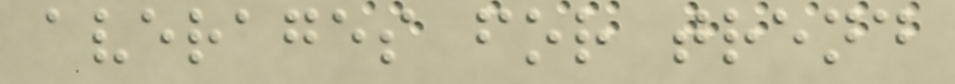averages for trend
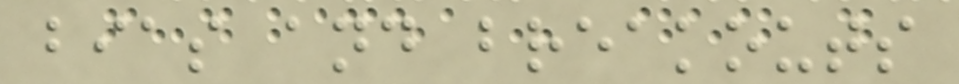bias and breakouts
